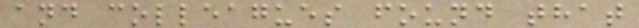and colleagues found that
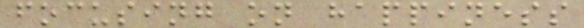focusing on happiness
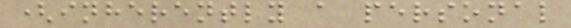(inherently a personal
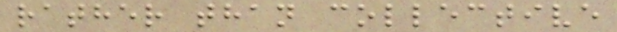rather than collective
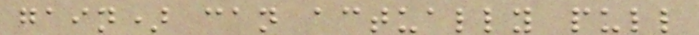gain) can actually pull
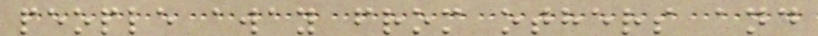people away from others and
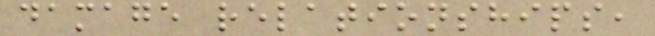damage relationships,
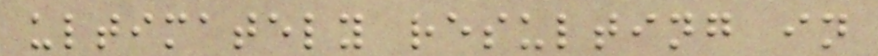ultimately resulting in
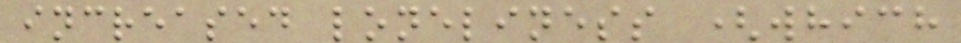increased loneliness (which
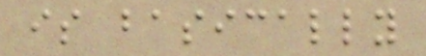is basically
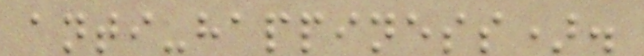anti-happiness).
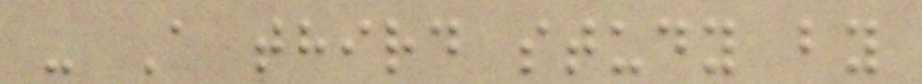- A third study by
